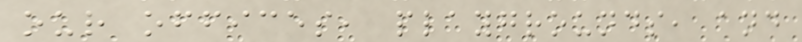our offices, playgrounds, and
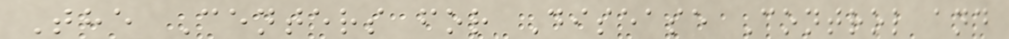The Centers for Disease Control and
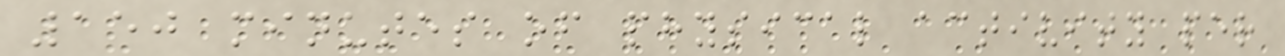150 minutes of physical activity per
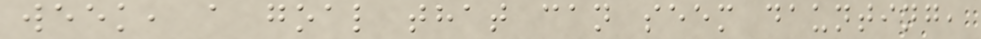week, a goal that can seem daunting,
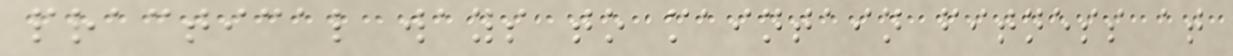practical ways to maintain fitness at
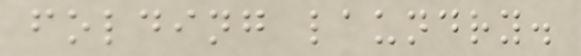folding laundry.
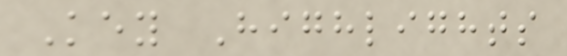Key Highlights
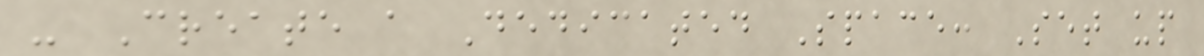- Create a Dedicated Space: Set up
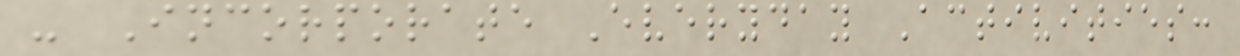- Incorporate Everyday Activities:
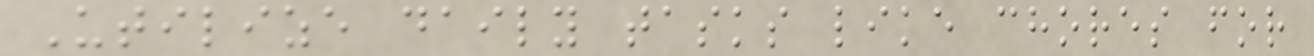Utilize daily tasks like chores for
